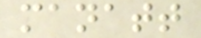manatt
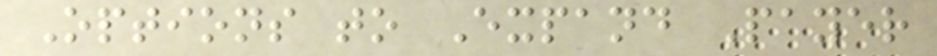Options to Expand Payer
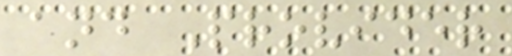and Provider
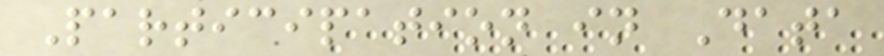Participation in Data
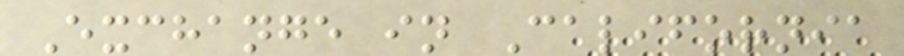Exchange in California
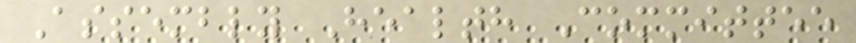Assembly Health Committee
